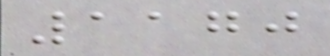1170
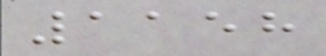1158
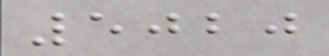5020
